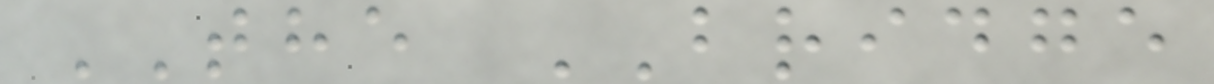THE BRIDGE
